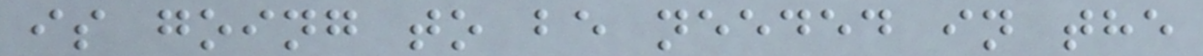is going to be needed in the
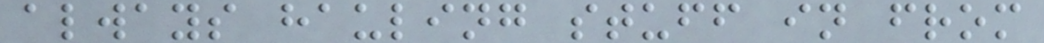always hauling stuff in from
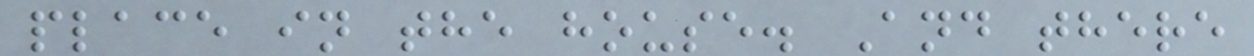place in the house. And there
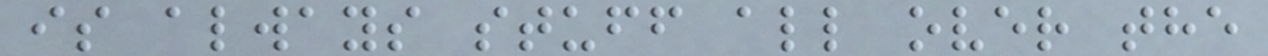is always stuff all over the
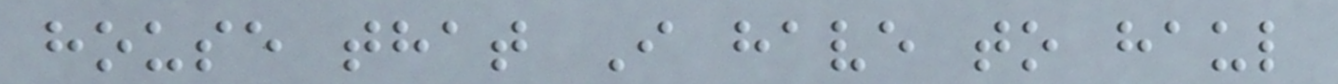house that I have to haul
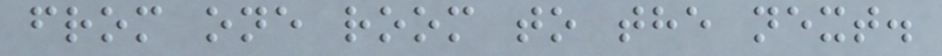from one room to the next.
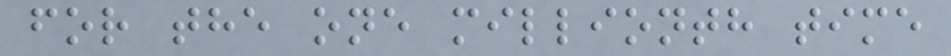for the one millionth time
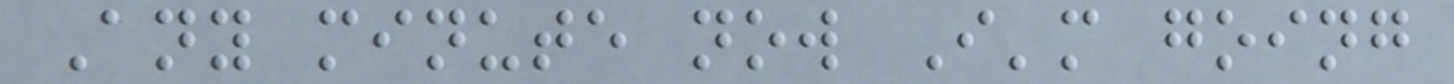Any minute now I'm going
